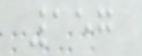157
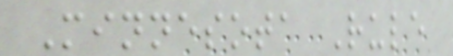Minnesota Rule
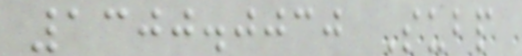1300.0030 Subp
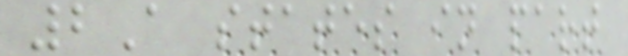2A states in part
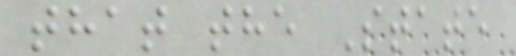that the State
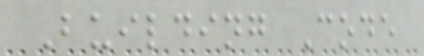Building Code
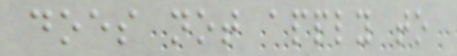does not apply to
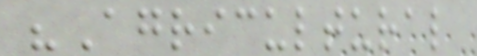"Agricultural
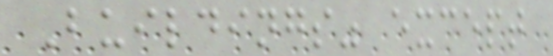Buildings" except
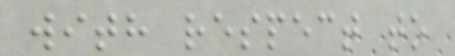with respect to
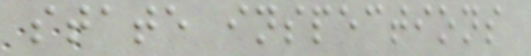state inspections
